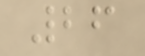26
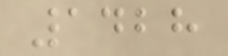1428
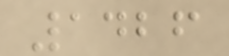1426
